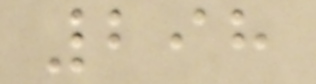298
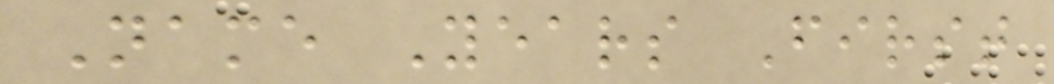Name Years First
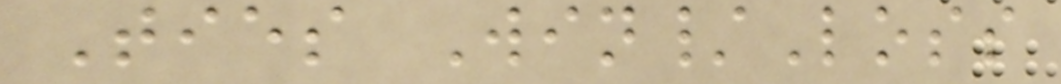Ties Win/Loss
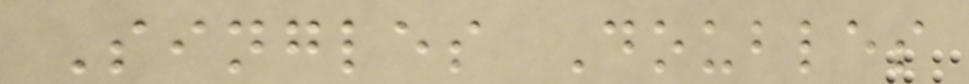Singles Doubles
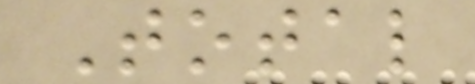Total
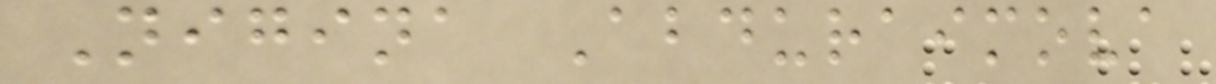Nigina Abduraimova
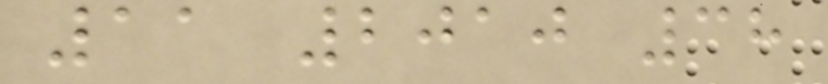11 2010 38
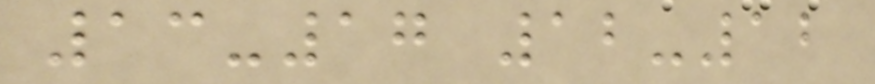13-17 12-12
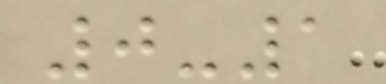0-1
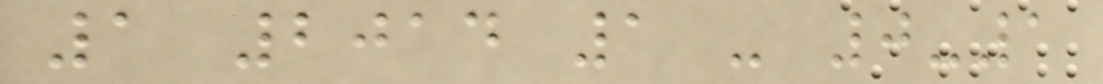1 2014 1 - 0-1
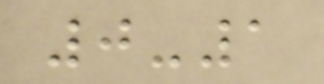0-1
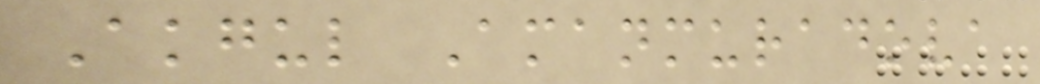Akgul Amanmuradova
